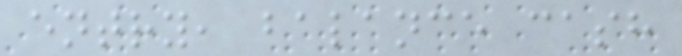entry, balance cash
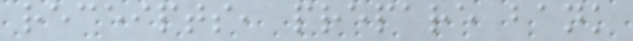receipts, prepare bank
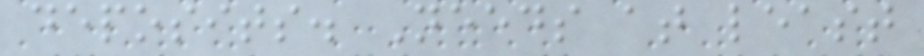deposits. Needs at least
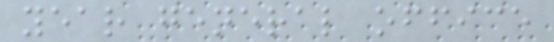year general office
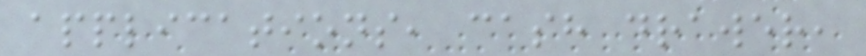applications, cash drawer,
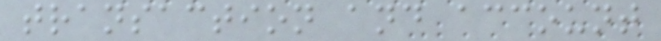transaction and account
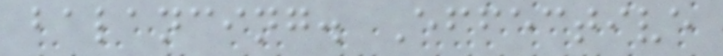balancing. Effective
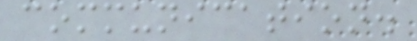communication.
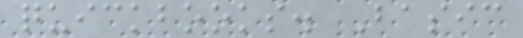quickbooks. Basic
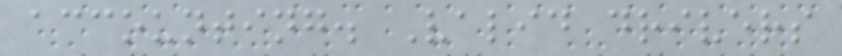accounting. Valid drivers
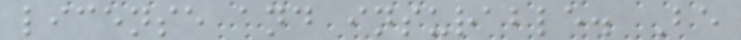license and insurable. Be
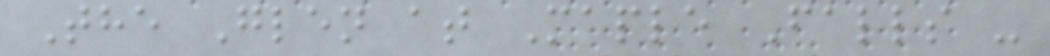The Glen at Maple Falls -
